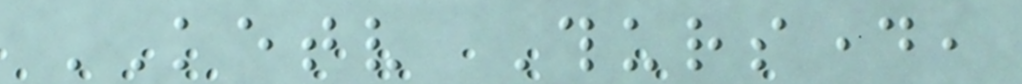KETV Thursday,
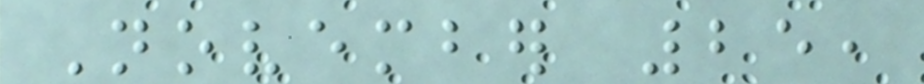November 25,
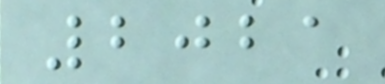2021
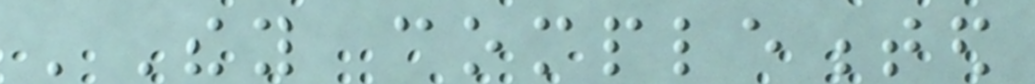'They complemented
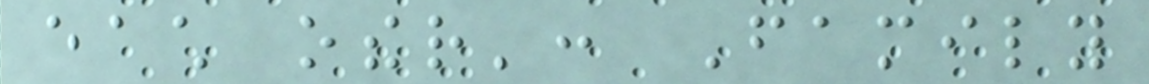each other': Family
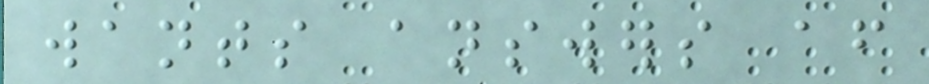wants answers after
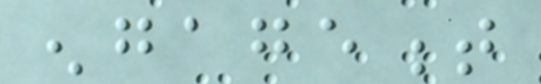engagement
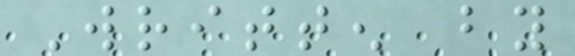Written by
